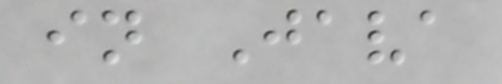in Java
